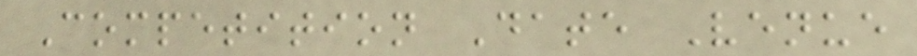Competition Date Venue
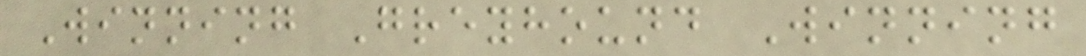Winning Greyhound Winning
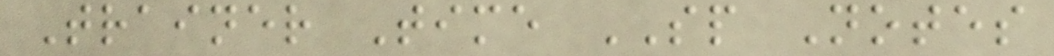Trainer Time SP Notes
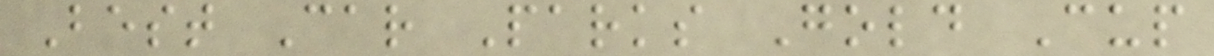Best Car Parks Gold Cup
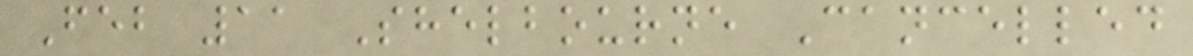Feb 11 Shelbourne Cancelled
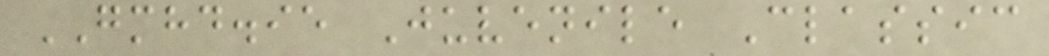GMHD.ie Juvenile Classic
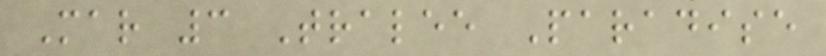Mar 3 Tralee Paradise
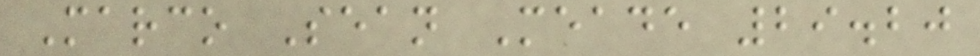Marco Sean Meade 29.20
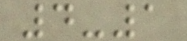4-1
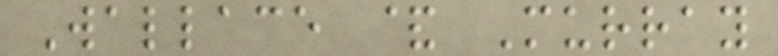Wallace & Murray
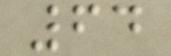64
